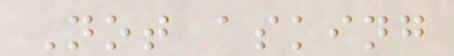Not asking
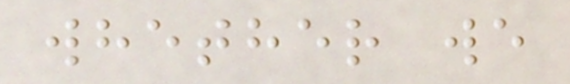whether we
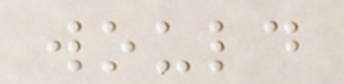would
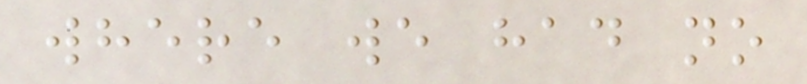where we had no
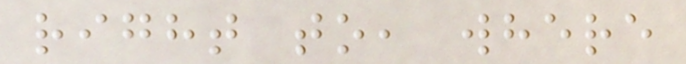right to, where
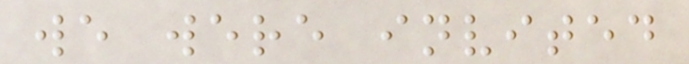we were invited
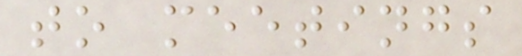to meetings
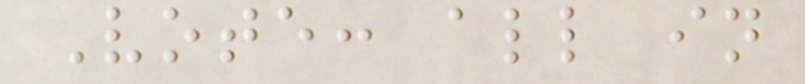Vote: all in
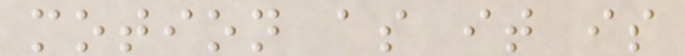motion as it is
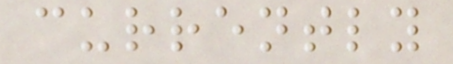currently
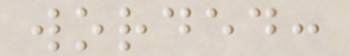worded:
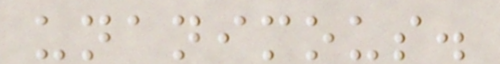unanimous.
